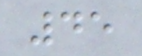45
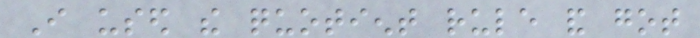I used the quotient rule and got
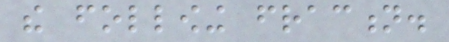the following fraction.
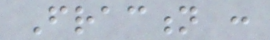Fraction :
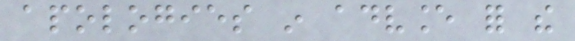apologies in advance for the
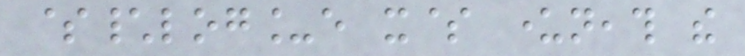$\log_e x$ underneath the
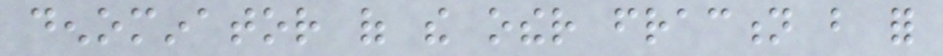denominator of the other fraction but for
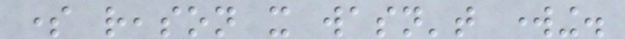some reason it wasn't working.
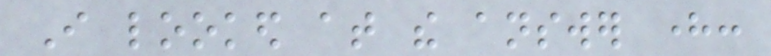I looked at the answer here:
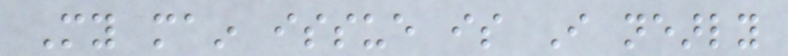My main issue is I nearly
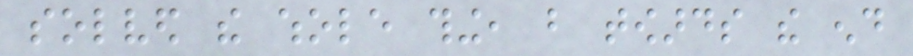solved the whole thing, but towards the end
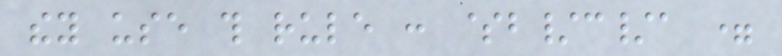they use this rule : $b/c/a =
